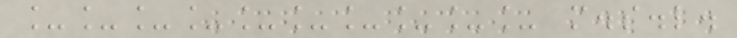__________ m.s.l.
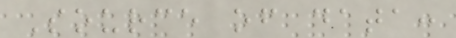Source of data:
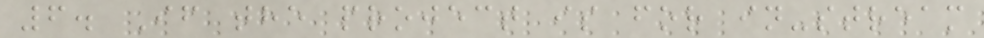6. If the project is for in-stream
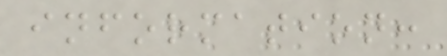information:
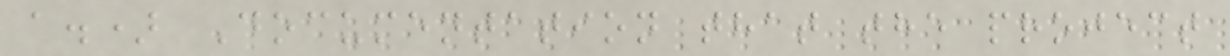a.) Documentation that the project
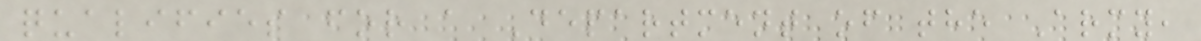qualifies for a Department of the Army,
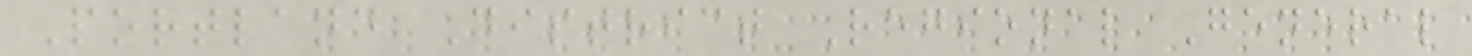Portland District Regional General
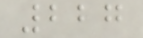227
